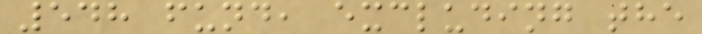548 fund, excluding the
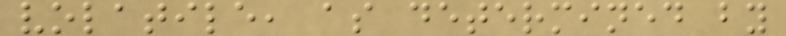volatile, as determined by
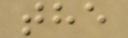the
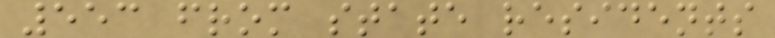553 from state residents
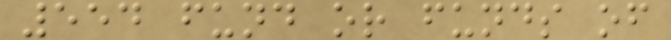554 fund or funds of
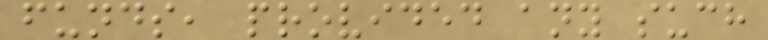funds, provided any such
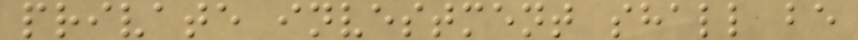private investment shall be
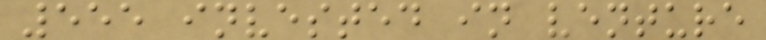555 invested in venture
